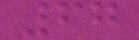67
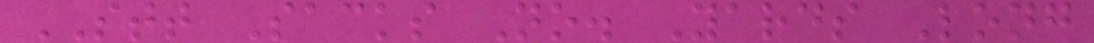STT Sacks No. Yards Long
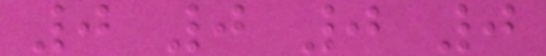0 0 0 0
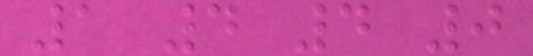1 4 4 0
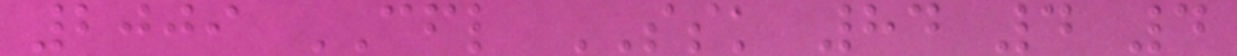2009 CFL SSK 84 4 4
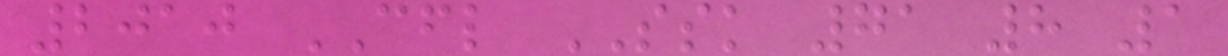2010 CFL SSK 71 8 1
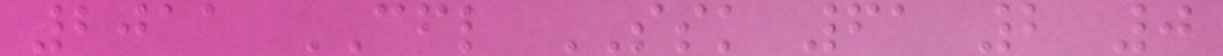2011 CFL SSK 61 2 0
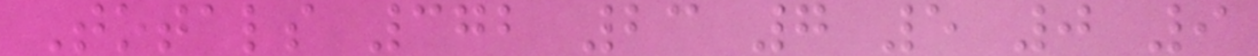Totals 372 23 7 5 0 9
